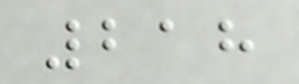218
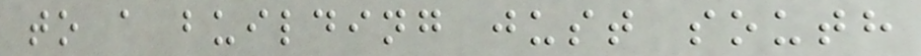to a building just south
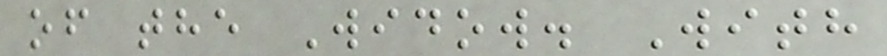of the Widow. With
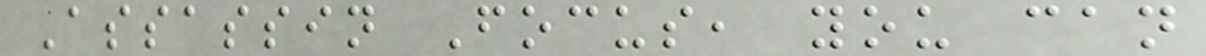Assassin Focus, you can
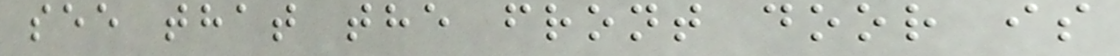see that the front door is
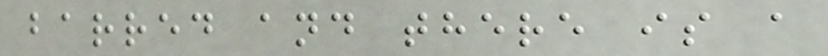barred and there is a
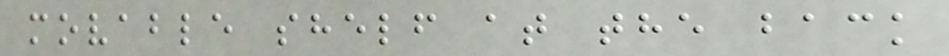movable shelf at the back
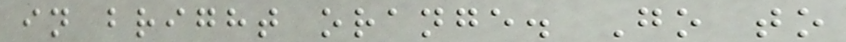in bright orange. Go to
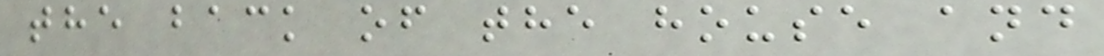the back of the house and
